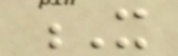X
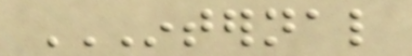INTERNAL
